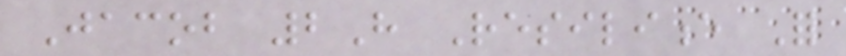Jacob 2H Resilience For
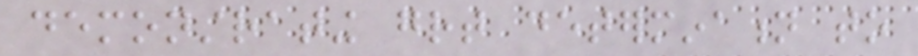demonstrating great determination to
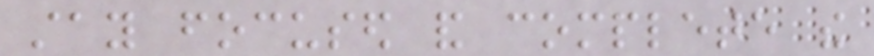stay focused and complete the
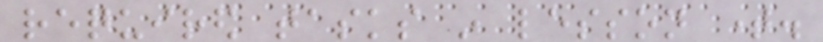required tasks in lesson time.
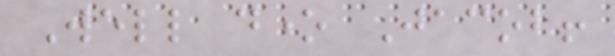Well done Jacob!
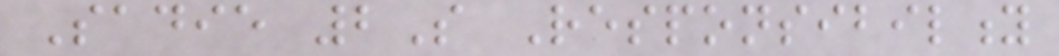Sadie 2S Responsibility
